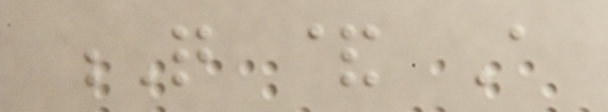Q & A
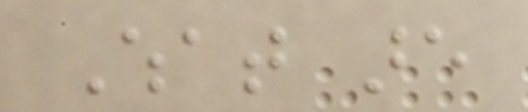What are
